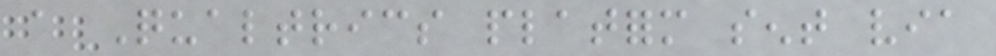a Qualtrics platform sent via
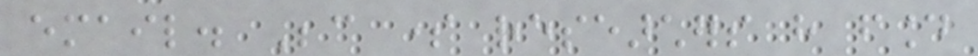email. Because some researchers have found
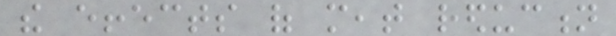the effects of meat reduction
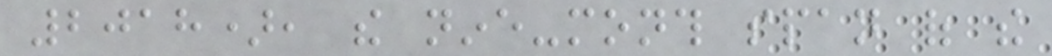2018), the nine-month span of the
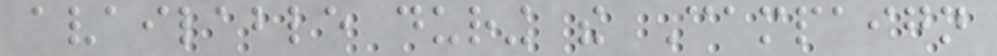available during the Campaign
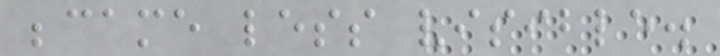became less visible.
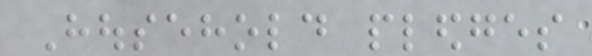Household pledges
